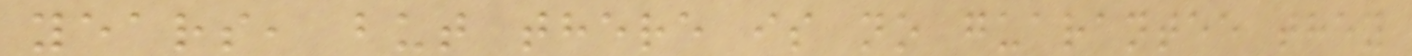years, but there is no guarantee they
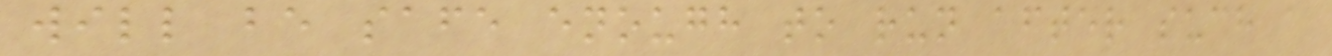will be safe enough to run after such a
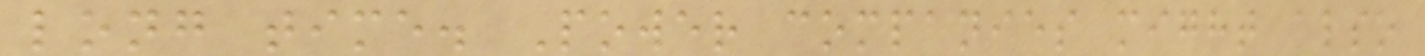long time. Power companies might also
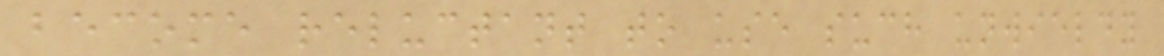become reluctant to use such unwieldy
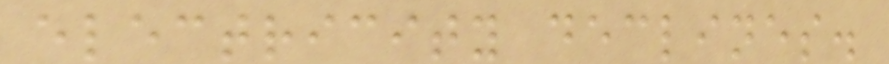electricity declines.
